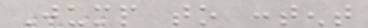Jump to content
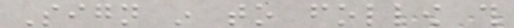Sign in to follow this
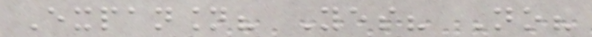Expansion? Yes? No?
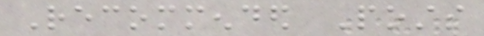Recommended Posts
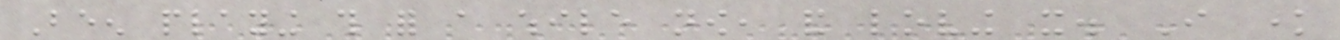Been playing this for a while now, and loving it. I know
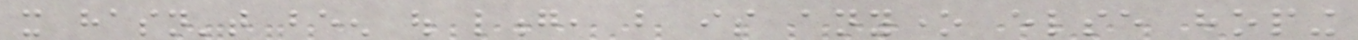it hasn't been out long, but is anyone else hoping
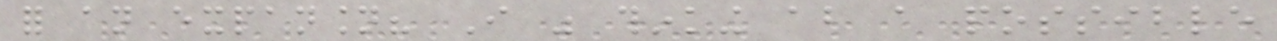for an expansion? I was thinking about a possible
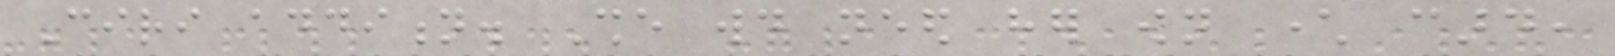Ciri addition. She would need her own character card,
